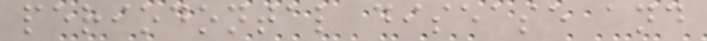periodontal disease and
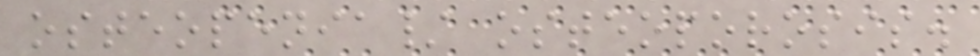osteopenia/ osteoporosis.
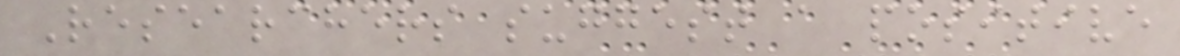Researchers suggest a positive
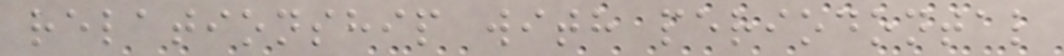relationship with periodontal
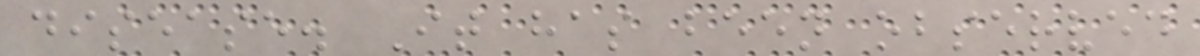disease. It has been observed
